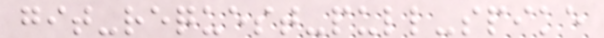git-request-pull-spike
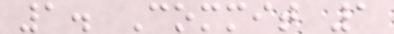1. Commit 1
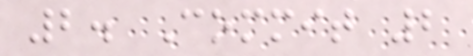2. Commit 2
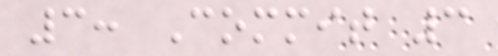3: Commit 3
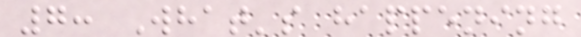7: What's happening
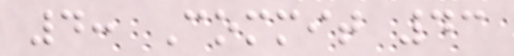4: Commit 43
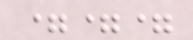===
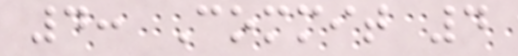4: Commit 4
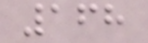168
